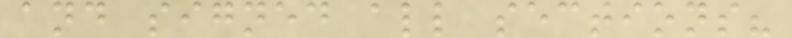and signed all sections?
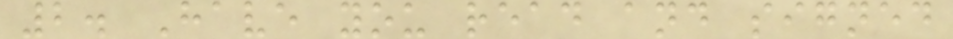2. Have you read and signed
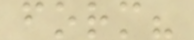form?
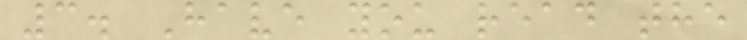3. Have you read the
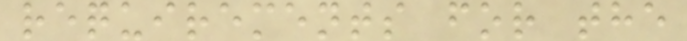requirements for the
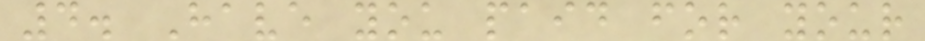4. Have you paid for your
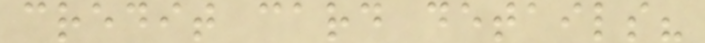credit card details?
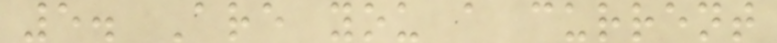5. Are you a current
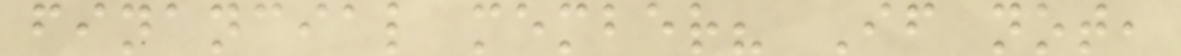financial member? If not,
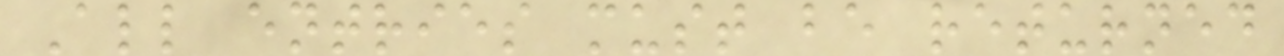All entries must be returned
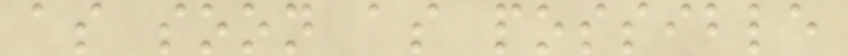as soon as possible
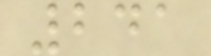241
